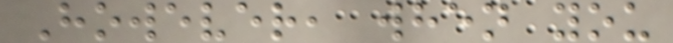However, when you
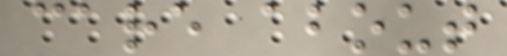care about
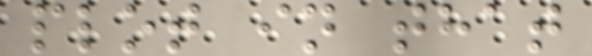plot in that
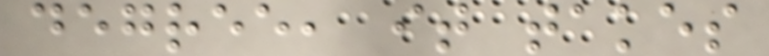degree, it takes
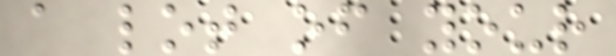a lot of your
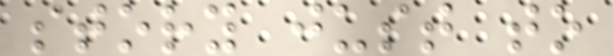story just to
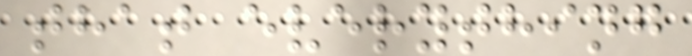that everything
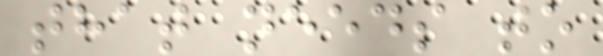that needs to
